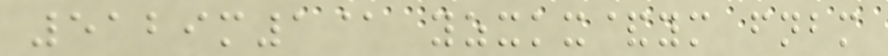5129m1@ yzxkx&ym fnbm
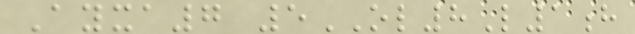Ayxa7 5OL8L1h
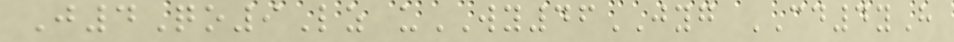J4Qo9Lz uWY46JYG CD4yH
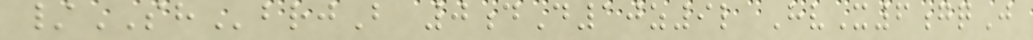/SHbrjB 0dD10z9l HvX6gqJ
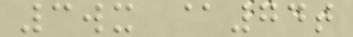3wx @74t
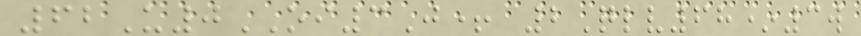62U0OI3J+ 2Qlv68*3w
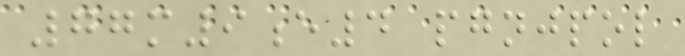77m9e4 pgnjpol
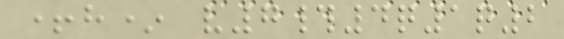+h* v7#4q1q2
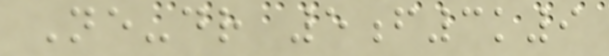Ne-dr 5f3k9
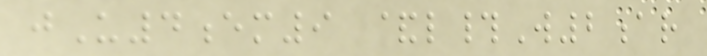jU4em9 &l#W2ar
